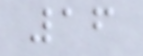16
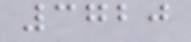3720
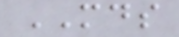MDS
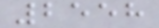2558
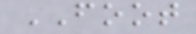FOOT
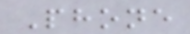Phone
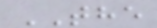THE
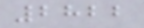2822
